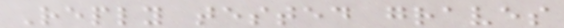Reply tested graves
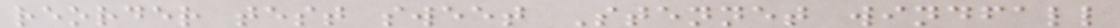reorder test sweet Stennet windfall
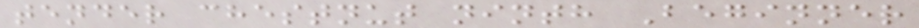tender chestnut ninth Beginner
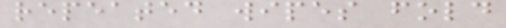repeated wipes fold
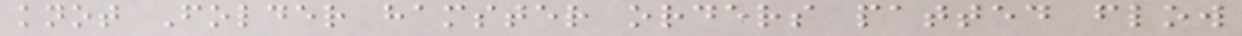knot Folder hamster orders patted flow
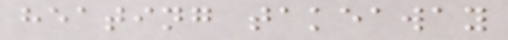heating takeaway
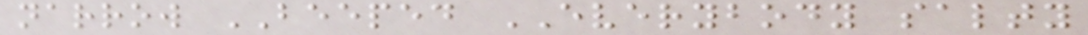narrow BEEPED EVERYBODY salty
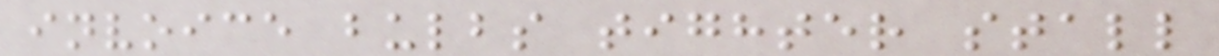invoice bulbs tighter stall
